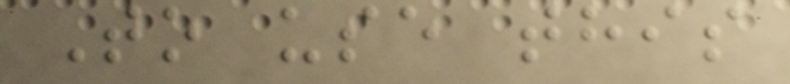To use this
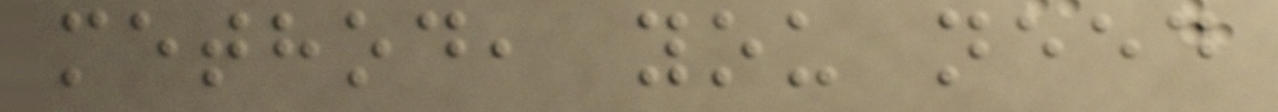method, you need
